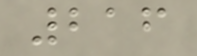216
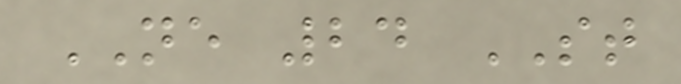NE 24 ST
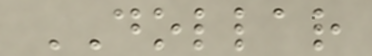DOLLAR
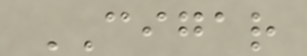CIGAR
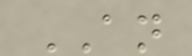AN
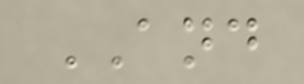AND
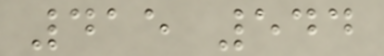415 544
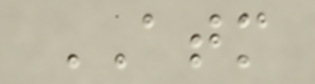ATM
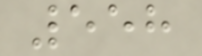558
